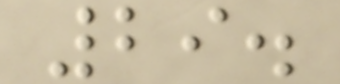29.
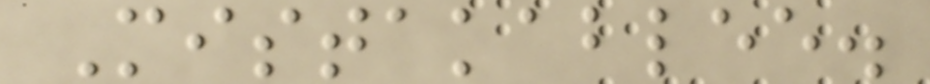Mistakablee.
